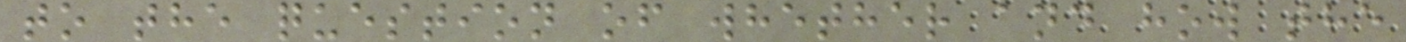to the question of whether and how the
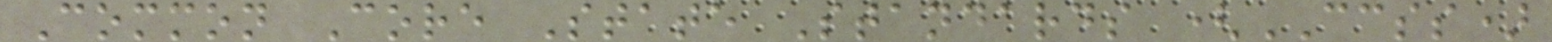Common Core State Standards (CCSS)
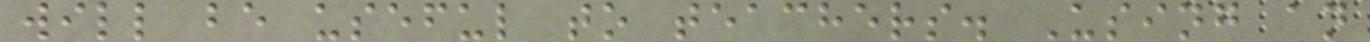will be useful to teachers. Using an
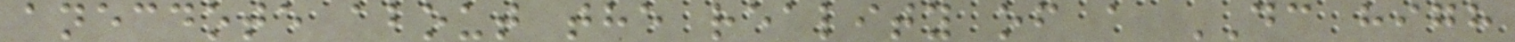anecdote about the reality of a DC high
